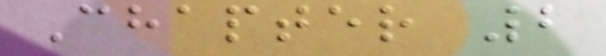Chapter 2
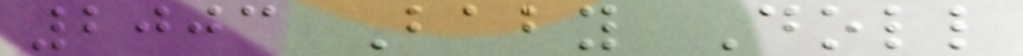2003 Baby Doll
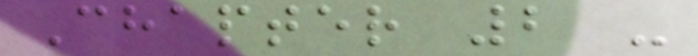Chapter 2 -
